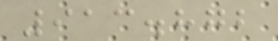913.872
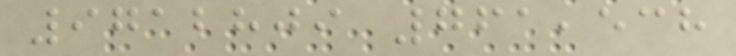9712809 761,538
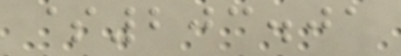$203.01
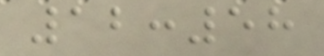12:58
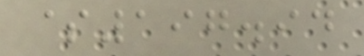$197.94
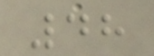48
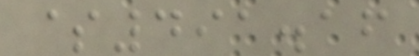$491.16
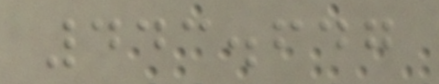443.647
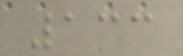133
